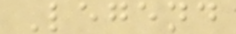Legend
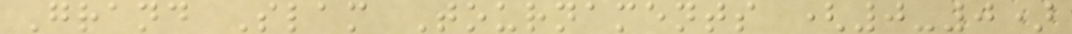Grand Slam Tournaments (0-0)
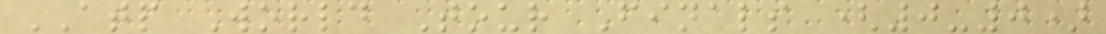ATP World Tour Finals (0-0)
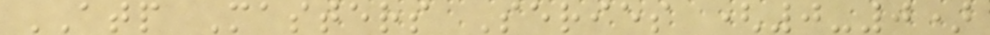ATP Masters Series (0-0)
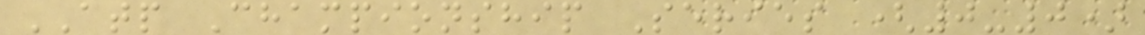ATP Championship Series (0-0)
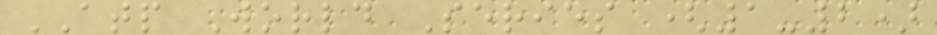ATP World Series (1-2)
